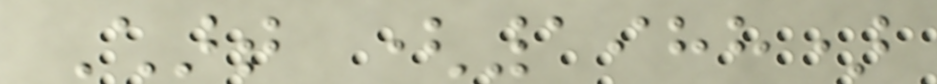Chart (1988)
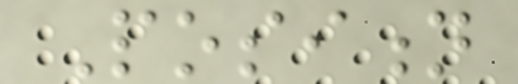Position
